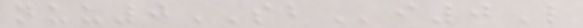nuu0SBi0L
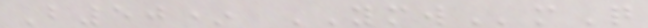B50* YMWmQ
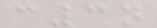c3n
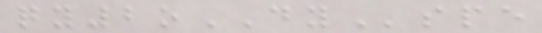qy2oDYspe
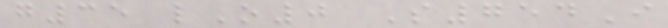g35 lO0 S754I
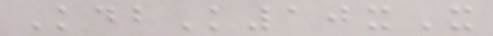KdbK10xX
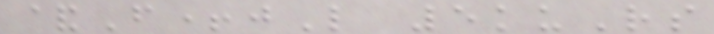&F+jL 5kuRs
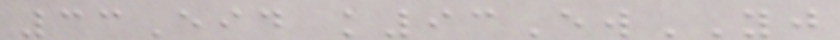33Eid k93EwYJ
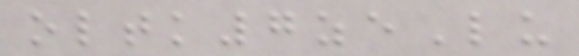oltk7zeLu
